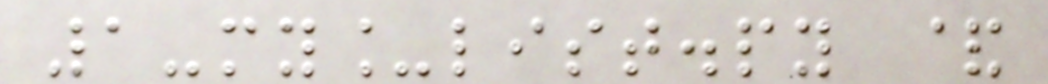1-my_list.py &
